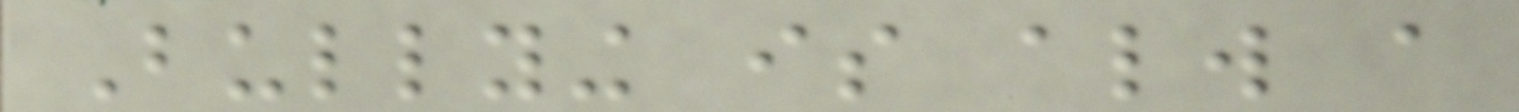Bullying is always a
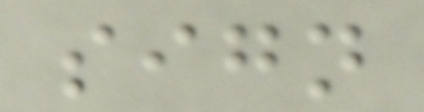sign
